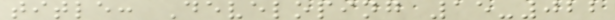title: Developing 15-022
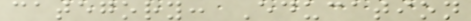category: Education
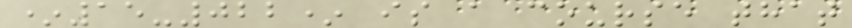*15-022* is a course that
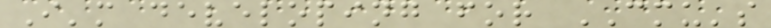I'm developing for CMU's
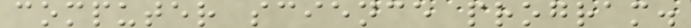computer science program.
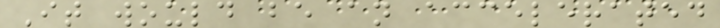It would be an accelerated
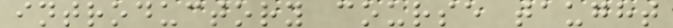introductory course taught
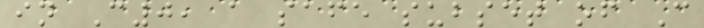in C0, a safe subset of C
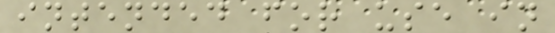intended for use in
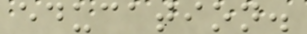education.
